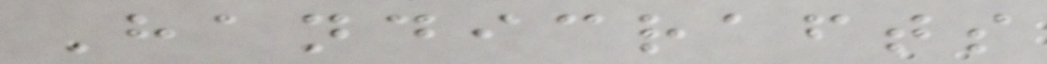Handicrafts
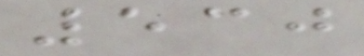530
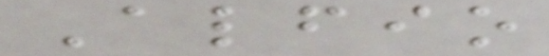Alfio
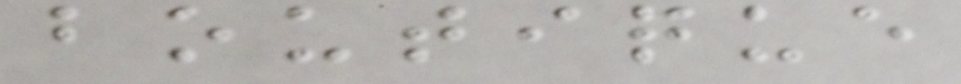boutique
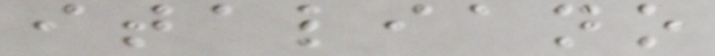italiano
